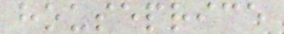houseprice
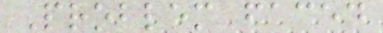Problem faced
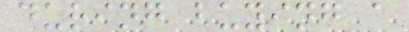during buying a
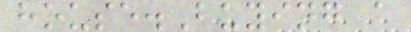house.Buying a
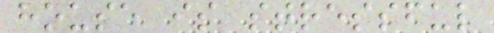house is stressful
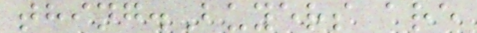thing.Buyers are
